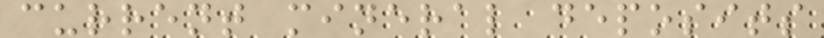current mineral deposits
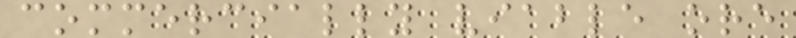commercially viable ore
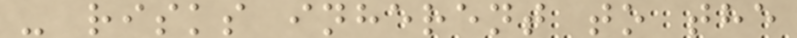- risks inherent to the
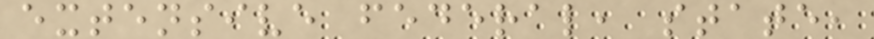extensive federal, state,
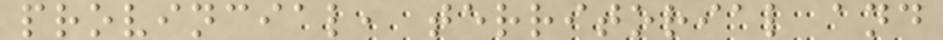provincial, territorial and
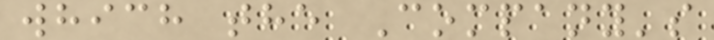which the Company's
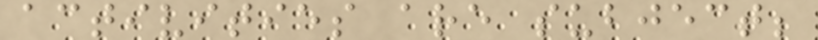activities are subject;
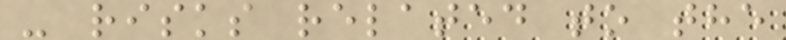- risks related to the
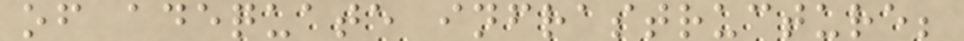of adequate infrastructure;
